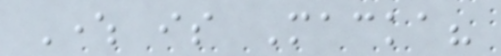Where is Macka?
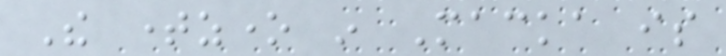The timezone in Macka is
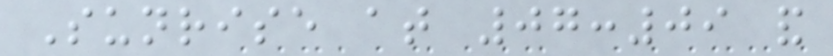Sunrise at 07:09 and
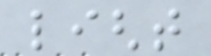light
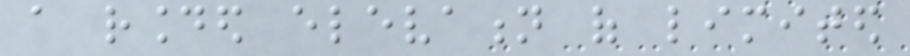a rounded elevation of limited
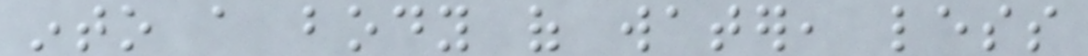into a body of water, less
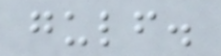gulf.
